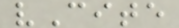vCite
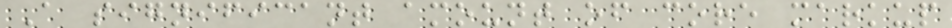A significant amount of core markup
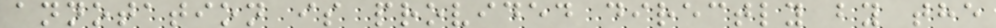annotation is provided directly by the
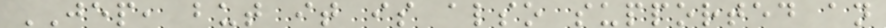JEP, but it is also supported an
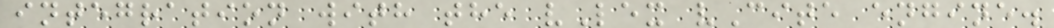integration with the vLex vCite engine.
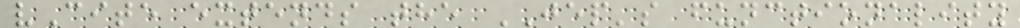vCite extends the JEP's functionality
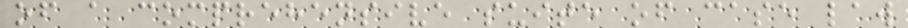of a comprehensive suite of case law
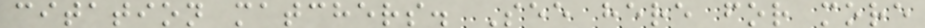citation matchers. See here for more
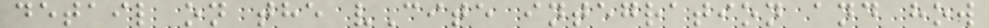detail on the vCite integration and how
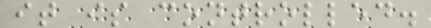it is controlled.
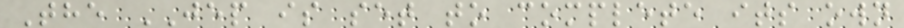The JEP is set to complete its own
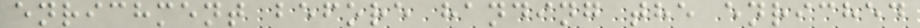enrichment before handing the enriched
